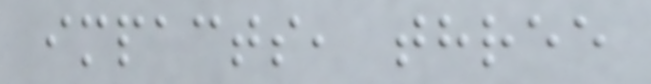impacts, three
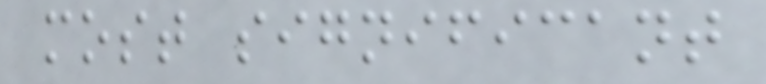most significant
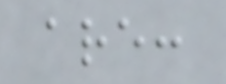are:
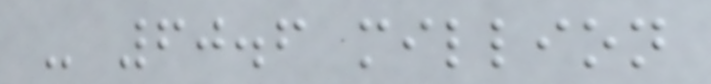- 60.6 million
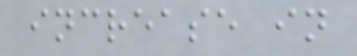increase in
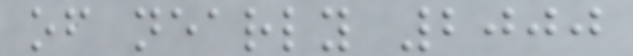of nearly 2000
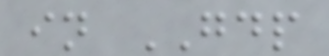in GDP
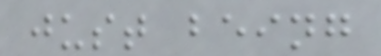just being
